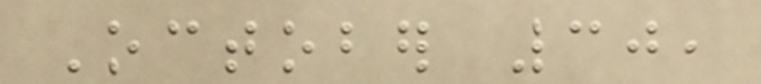October 30,
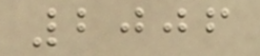2006
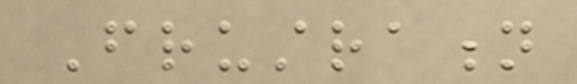Frustration
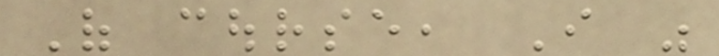Of course, I was
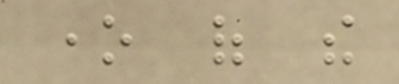one of the
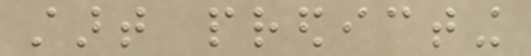start predicting
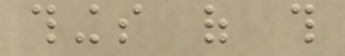things of this
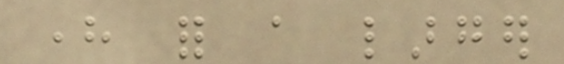here for a larger
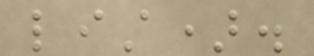list).
